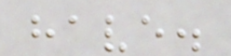have.
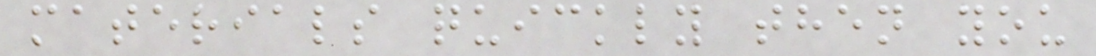materials quickly then you
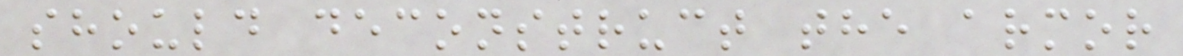should deconstruct the armor
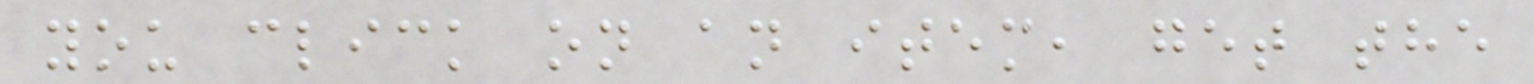you click on an item, get the
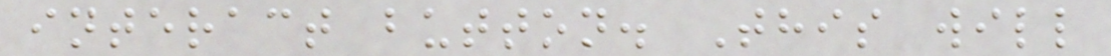interact button. This will
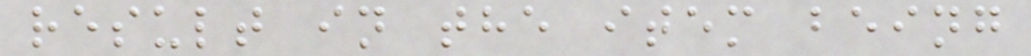result in the item being
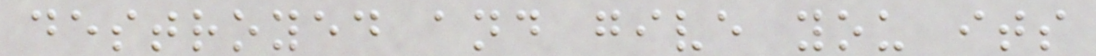destroyed and give you its
